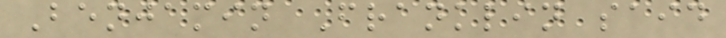Benjamin Franklin said
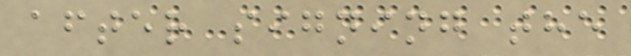after signing the
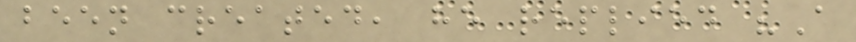been created, he replied "A
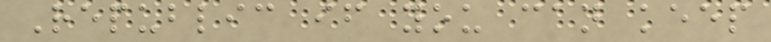Republic if you can keep
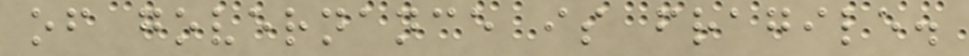of governance is fragile.
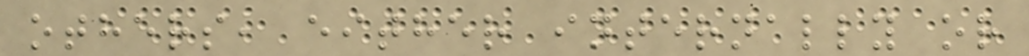others, either internally or
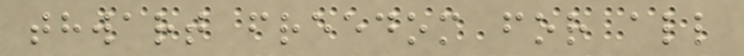thwart freedom for all
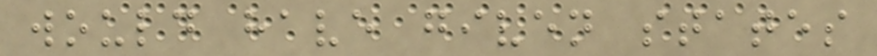would have given states
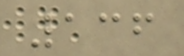136
